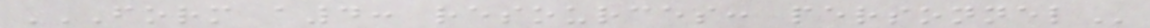FORM A4: RESOURCES: PERSONNEL
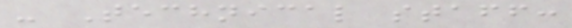- Technical staff:
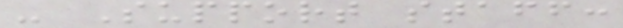- Support staff:
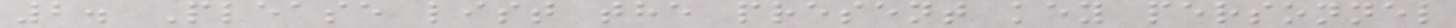2. Please list the present key personnel
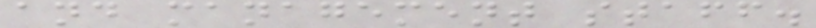and management staff.
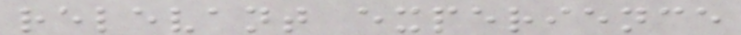relevant experience
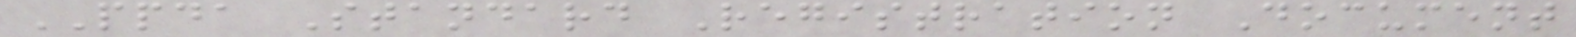PPDA Standard Registration Document
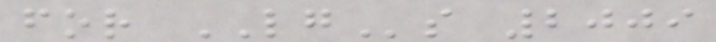for LGs 2009
